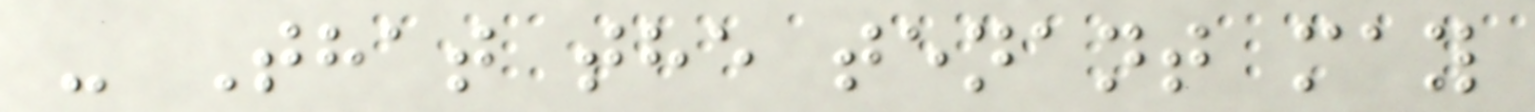- That the tenant may
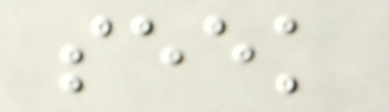seek
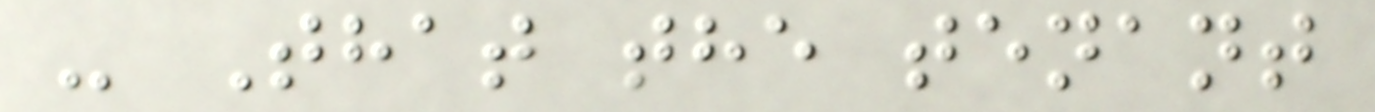- That the tenant
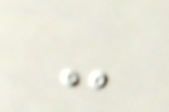-
